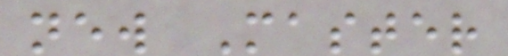new Master
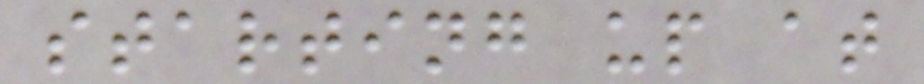starting up at
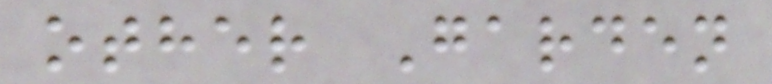other Garden
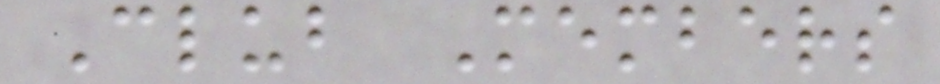Club Members
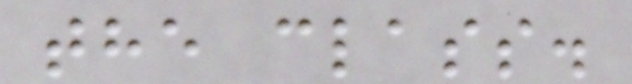the class.
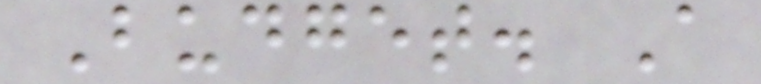Budget. A
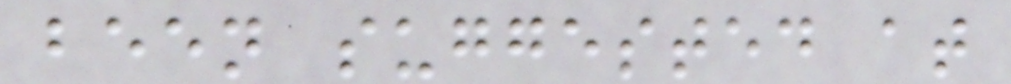been suggested at
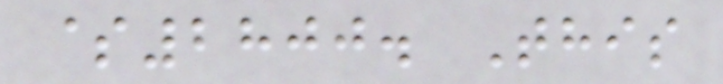$2800. This
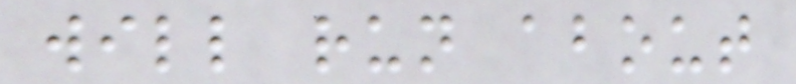will run about
